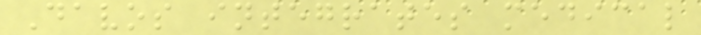Davos integrates medical
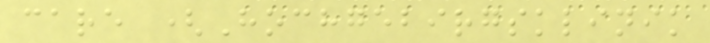care (Hochgebirgsklinik
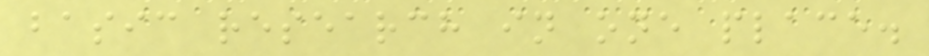basic research in one place.
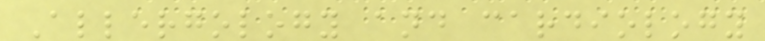Allergology and cardiology
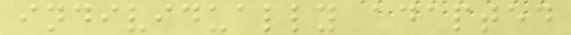individually adapted
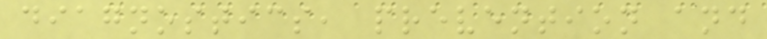diagnostics, prevention and
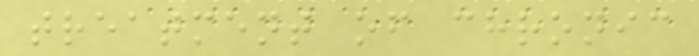treatment of chronic
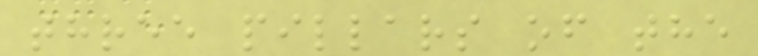three pillars of the
